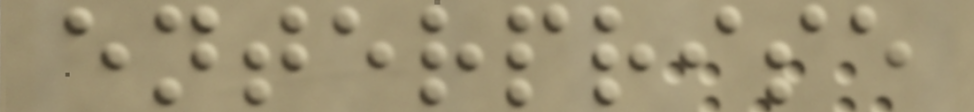enterprise
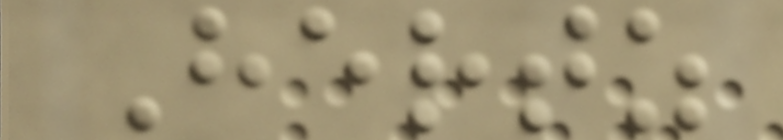Hertz
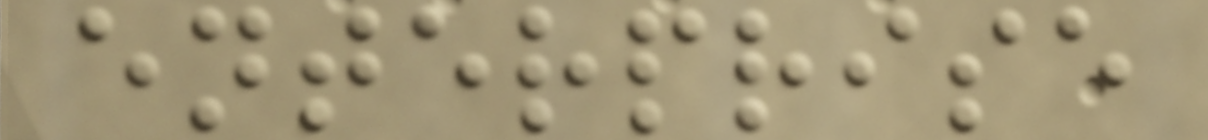enterprise
